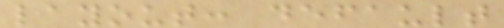layout: default
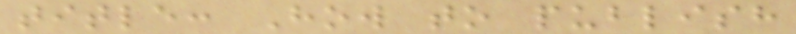title: How to publish
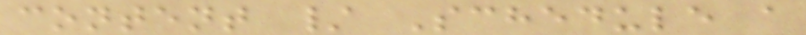content / Schedule a
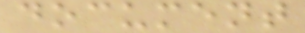document
